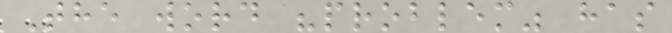The word "problem" has
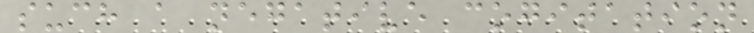such a negative cogitation
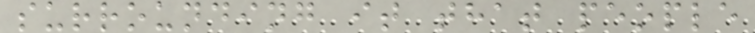surrounding it that people
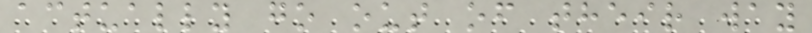actually go out of their way
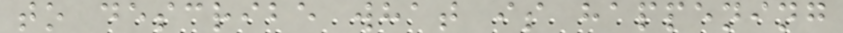to describe what is happening
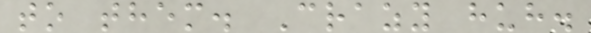to them. Crazy huh.
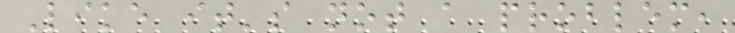Like it's not a problem,
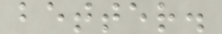better.
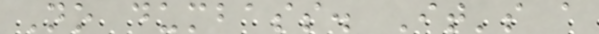No dumbass. It's a
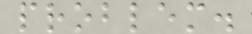problem.
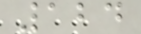124
